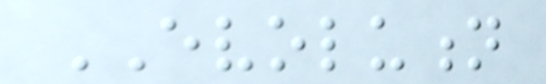EVOLUTION
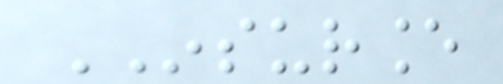INSURANCE
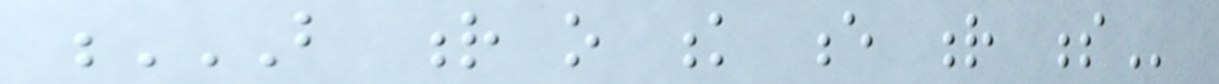B R O K E R S
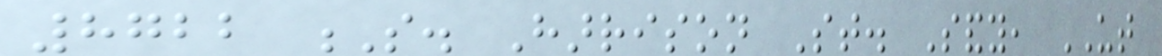8722 S. Harrison St. Sandy, UT
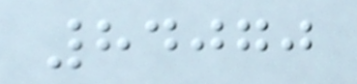84070
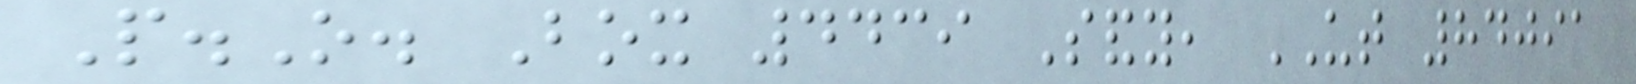P.O. Box 4439 Sandy, UT 84091
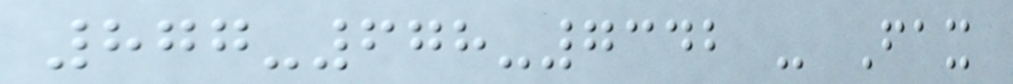877-678-7342 - Fax
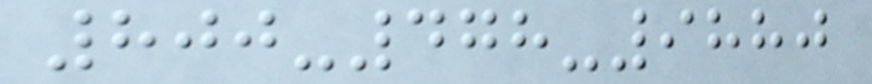800-478-9880
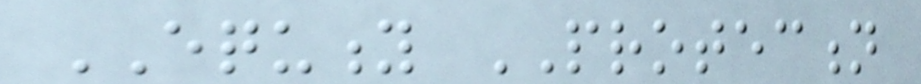EQUITY PROTECTION
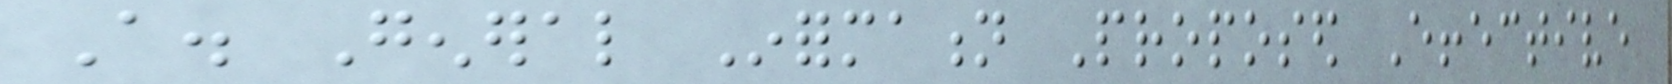A. General Information Proposed Effective
